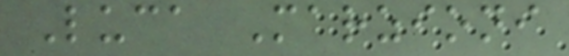Luca Marzioni
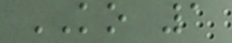KO 1
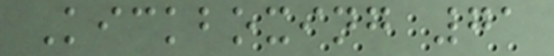Kickboxing 71
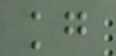kg
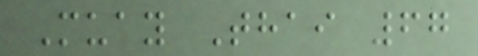Muay Thai 67
